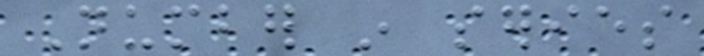Number in series
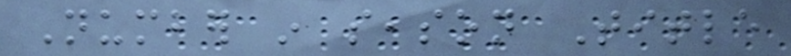Number in season Title
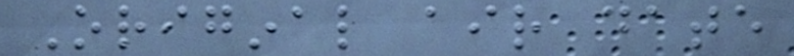Original air date
